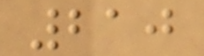210
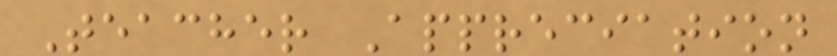Teacher Appreciation
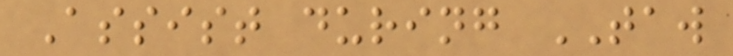Assist during TAW
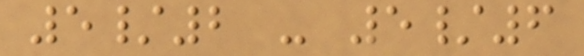5/2 - 5/6
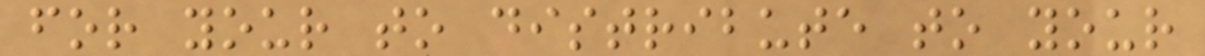for your to distribute to your
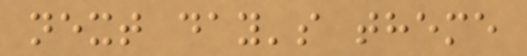next day's theme
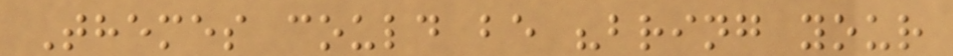Themes could be "bring your
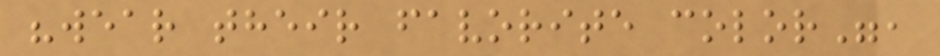"wear their favorite color",
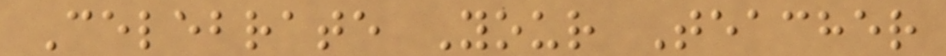Celebrate Your Teacher
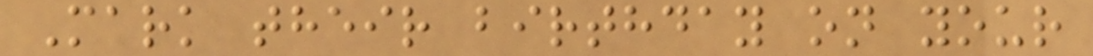Mark their birthday on your
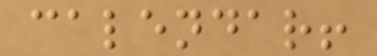calendar!
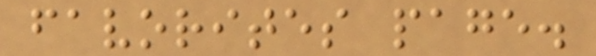favorites page.
